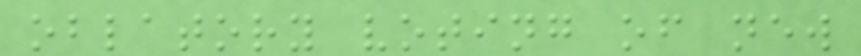oblatory voting of new
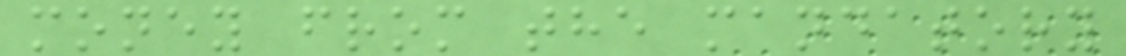money from the mandatory
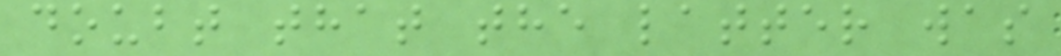doubt that the latter was
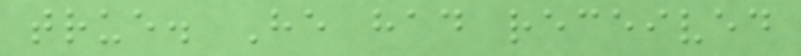true. He had received
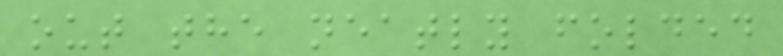out the neatly folded
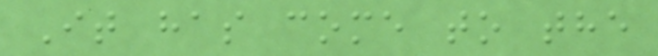It has come to the
